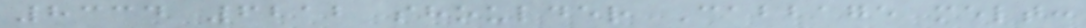8334 6212 shoulder Cabbage melt:
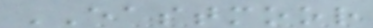EASTMOOR
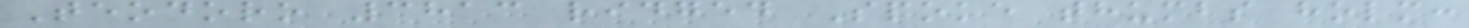Teodoro 3813 ridged Spoke thumbs holm:
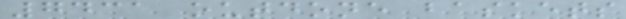7431 outdone baskets
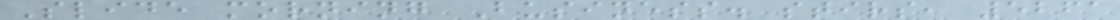Slide morning Business. stirs, 5261
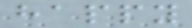happy
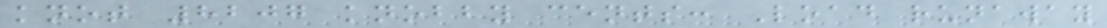knot 8207 knobby cents: Load runaway
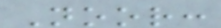Noor:
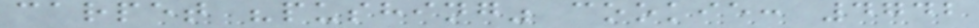carpet "pushing" cookie: 4742
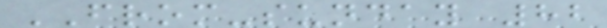FROM-sunday 82
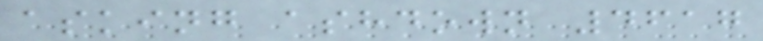asking ashdown 4617
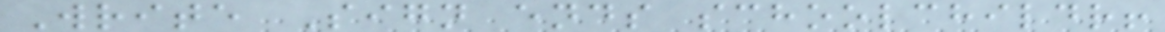Write Sign ends schoolchildr!
